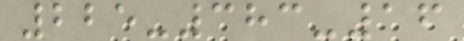225-383-16
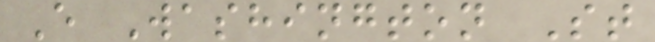E Washington St
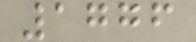1776
